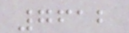7612
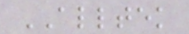ALLTEK
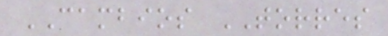CAMBIOS TORRES
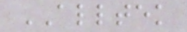ALLTEK
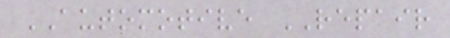AUTOMOTIVE REPAIR
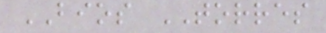BIOS TORRES
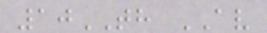10TH AV
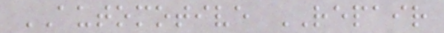AUTOMOTIVE REPAIR
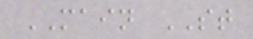MAIN ST
